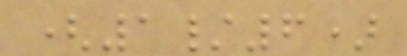(1/6)
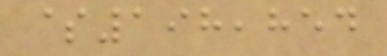$198,854
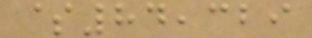$84,329
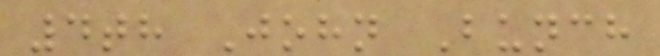4th John Bunch
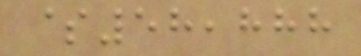$58,888
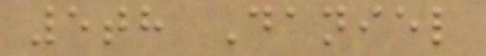5th Daniel
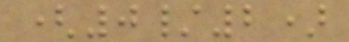(0/2)
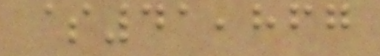$41,867
